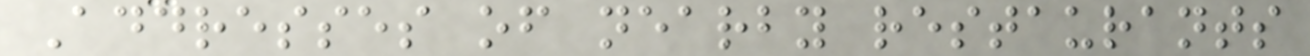Addresses of nearby restaurants
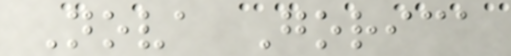Nova Gorica
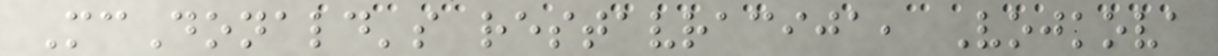McDonald's restavracija, Vojkova
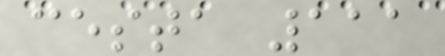cesta 111
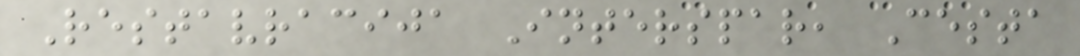Restavracija Interspar, Cesta
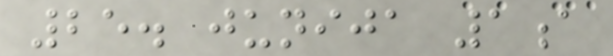25. junija 1a
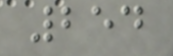254
